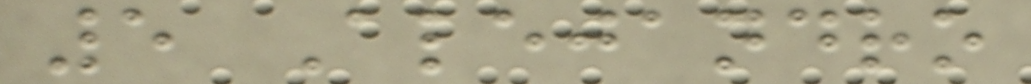5 Alejandro
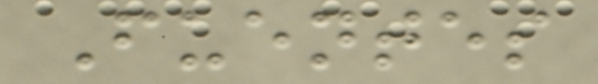Fuentes
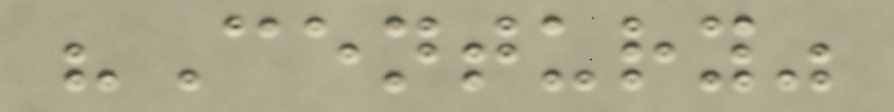"Century"
